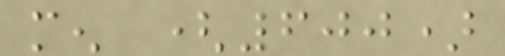men (600)
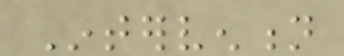Intervention
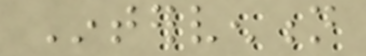Intervention
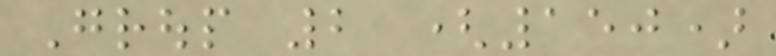Group 2 (150)
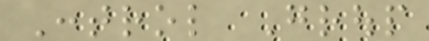Control Group
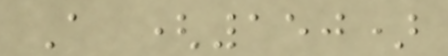A (150)
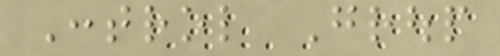Control Group
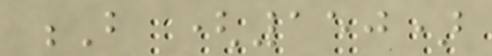B (150)
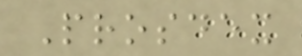Prosdex
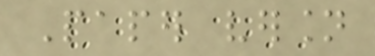Paper version
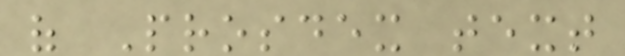of Prosdex text
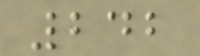242
